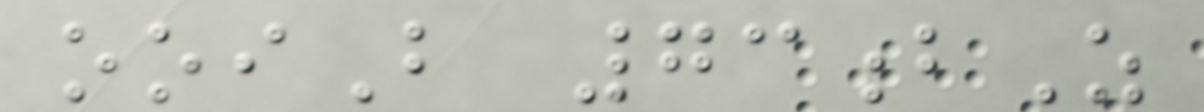ooiB 73bZ
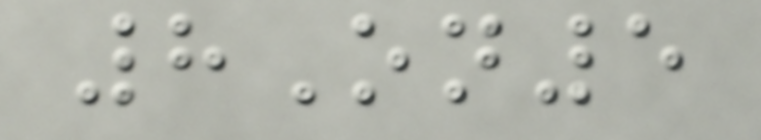8On5
